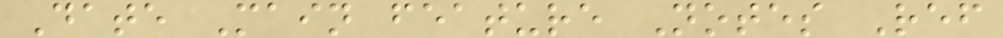Date Main feature Notes Ref
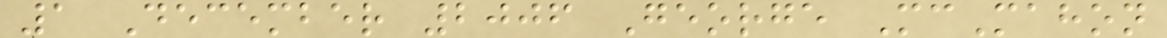1 December 2006 George McMahon
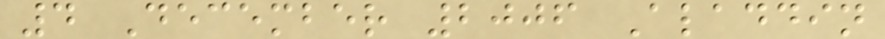4 December 2006 Aladdin
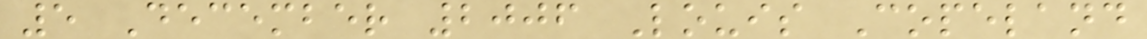5 December 2006 Louis Copeland
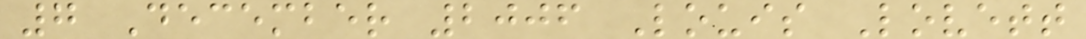7 December 2006 Louis Lovett
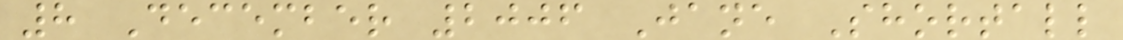8 December 2006 Jane Shortall
